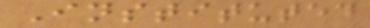Instituted
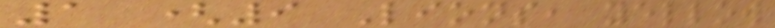1 (9 Lions, yellow
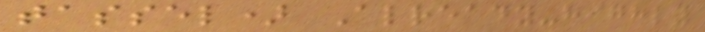tassel) Already-highly
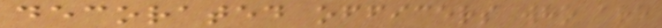decorated officers who are
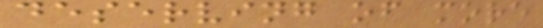deserving of more
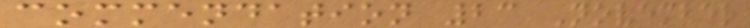commendation 23 November
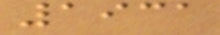1931
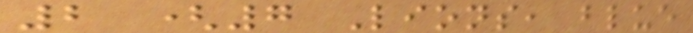2 (7 Lions, blue
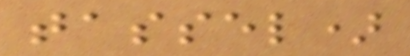tassel)
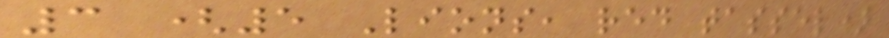3 (5 Lions, red tassel)
